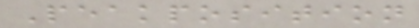Peakposition
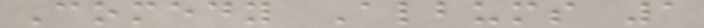Comedy Albums 1
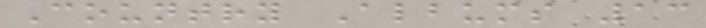Country Albums 13
